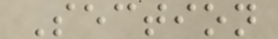Section
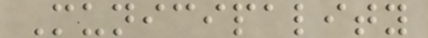Municipality
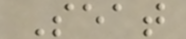Seat
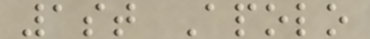1st Apolo
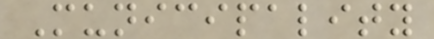Municipality
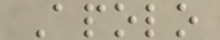Apolo
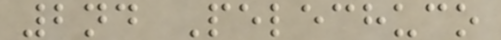2nd Pelechuco
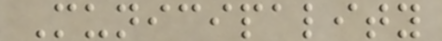Municipality
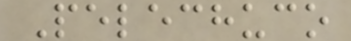Pelechuco
